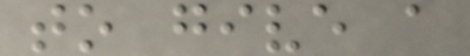to give a
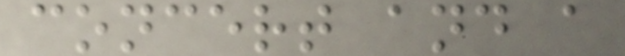concert and a
